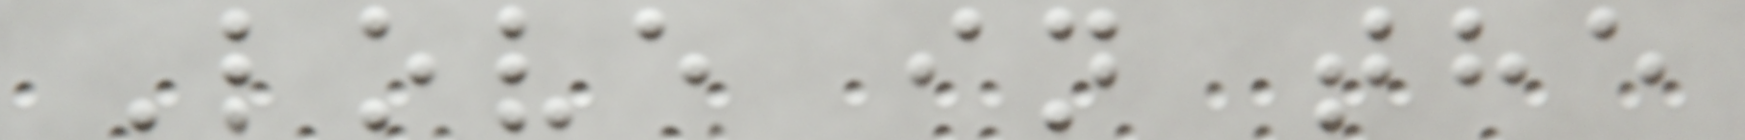Love in the
